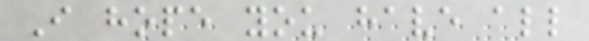I hope you have all
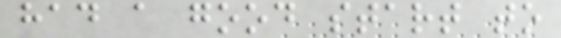had a good start to
